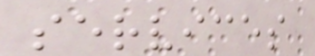services
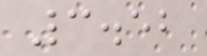3.52
